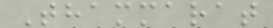Thammarat
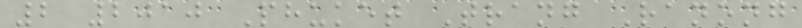2 2010 Phuket Trang Ranong
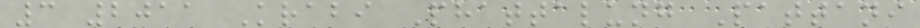3 2011 Krabi Phattalung Pattani
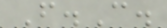F.C.
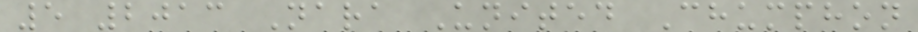5 2013 Nara United Chumphon
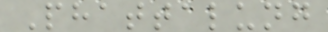Phattalung
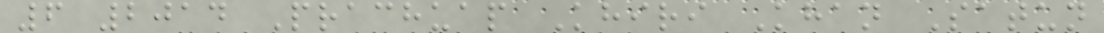6 2014 Prachuap Khiri Khan Satun
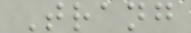Trang
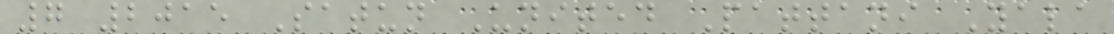7 2015 Satun United Pattani Yala
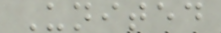United
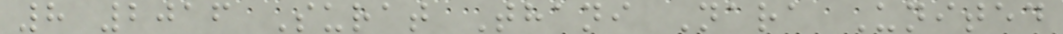8 2016 Surat Thani Nara United
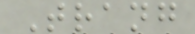Trang
